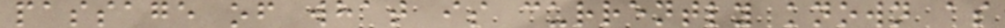passage of what is currently known as
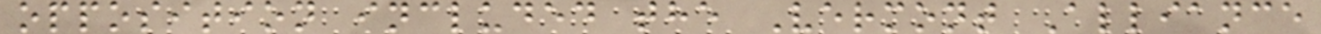opposition included the Vermont Alliance
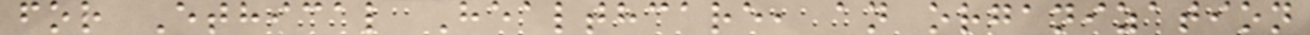for Ethical Healthcare, an organization
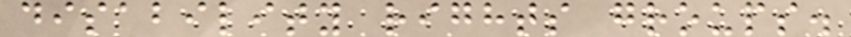disability rights groups.
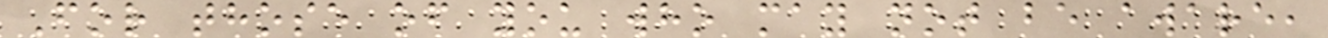For those of you who may not be aware,
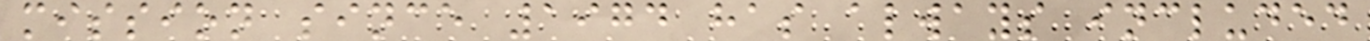mission since 1974 has always included
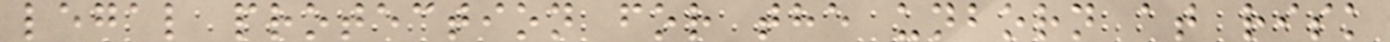legal protection for the unborn at risk
